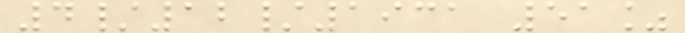4/12/1931 51%
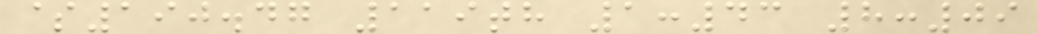$190.47 119th 1:43 8:09
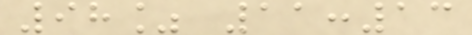98% 11:13
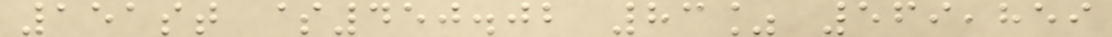151st $450.02 83% 569,859
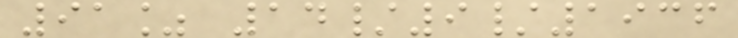91% 14/9/1936
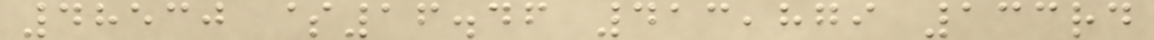48530 $16.46 413,879 133rd
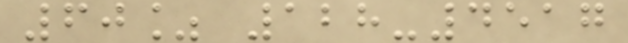60% 128-4517
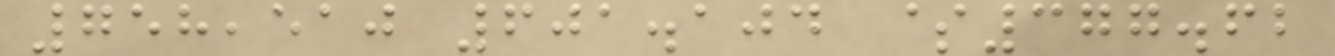758,510 601.104 $377.62
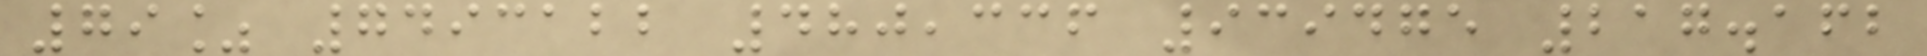79% 7493122 480,336 939475 217.162
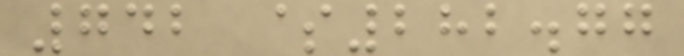742 $282.77
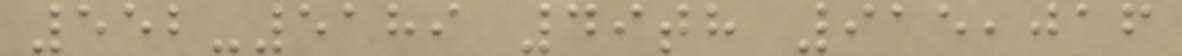552-5189 49th 915,016
